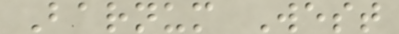Barnum West
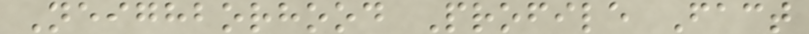Neighborhood Profile Fact
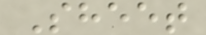Sheet
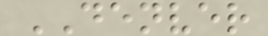DENVER
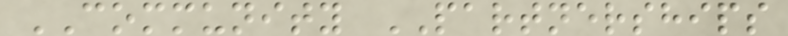COMMUNITY PARTNERSHIPS
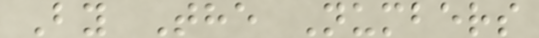By The Numbers
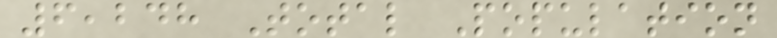6,248 Total Population
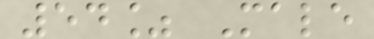54% Male
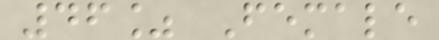46% Female
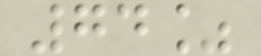74%
